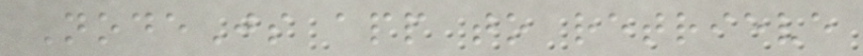NodeJs app to retrieve
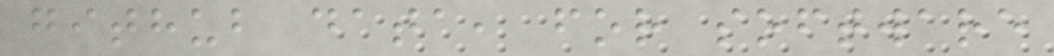github data, for software
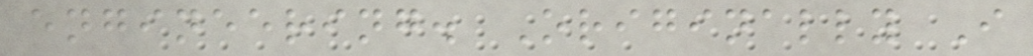engineering. Originally I
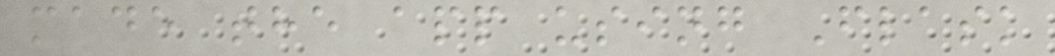made the app using Flask
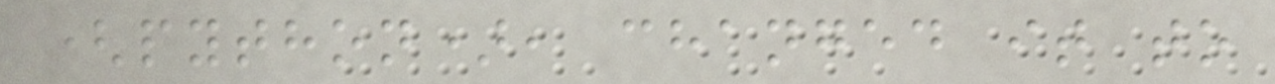(python), changed it to
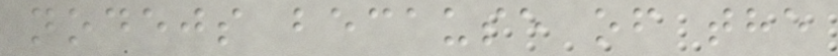nodejs because of the
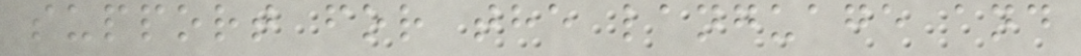support for the language and
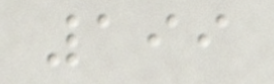199
